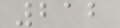212
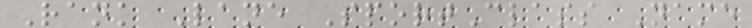Rank Lane SportClass Name
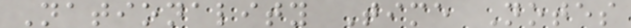Nationality Time Notes
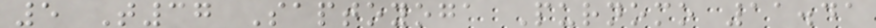5 T37 Saptoyoga Purnomo 11.41
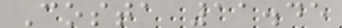Costa 11.45
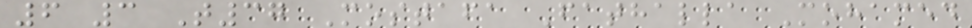6 3 T37 Mostafa Fathalla Mohamed
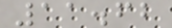11.62
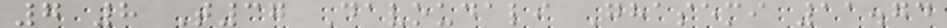7 8 T37 Davoudali Ghasemi 11.74
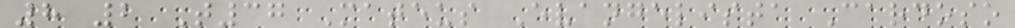8 2 T37 Mateus Evangelista Cardoso
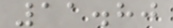11.80
